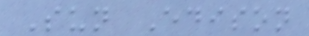Sun Edison
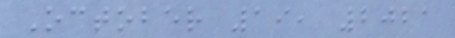October 19, 2021
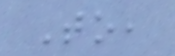To,
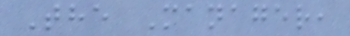The Manager,
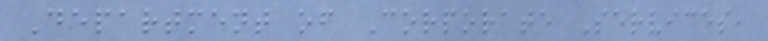Department of Corporate Services,
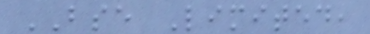BSE Limited,
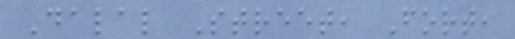Dalal Street, Fort,
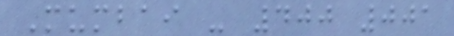Mumbai - 400 001
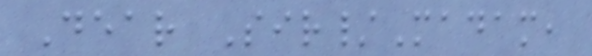Dear Sir/Madam,
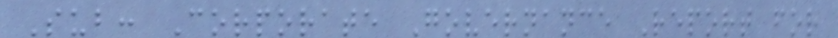Sub: Corporate Governance Report for
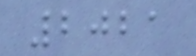2021
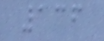136
